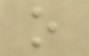o
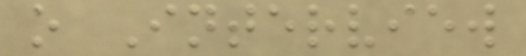o Interview
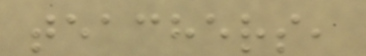teachers,
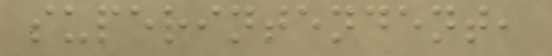superintendent,
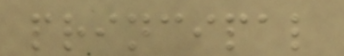principal
